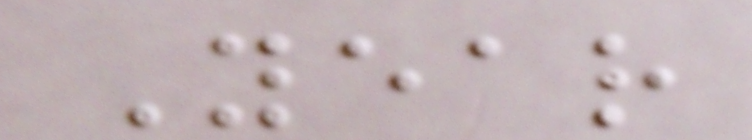Year
